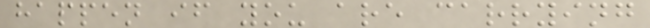happen if you are carrying
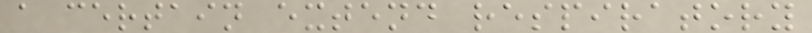a certain extend respiratory
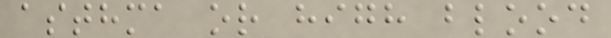asthma or high blood
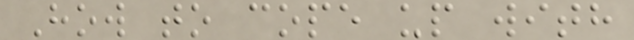How to cope up with
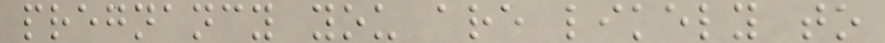pregnancy you are likely to
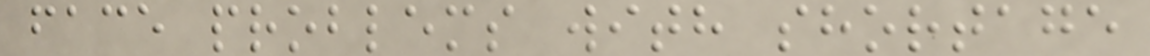face problems with shortage
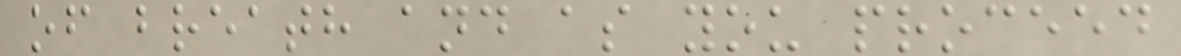of breath and as you proceed
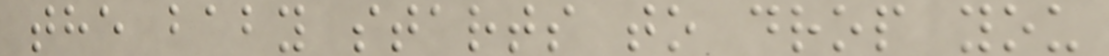the baby starts to drop you
